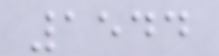1544
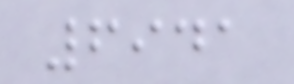6941
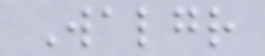Walgr
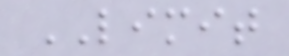LIMIT
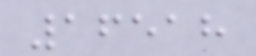16518
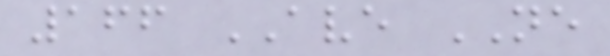166 AVE NE
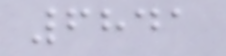6841
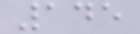145
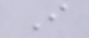I
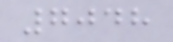7048
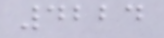4224
